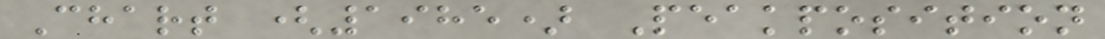Chart (1985) Peakposition
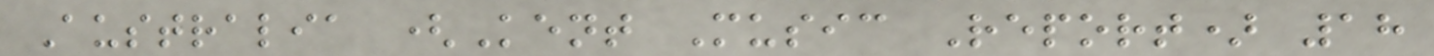Australia (Kent Music Report) 18
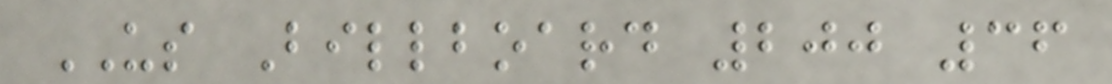US Billboard 200 36
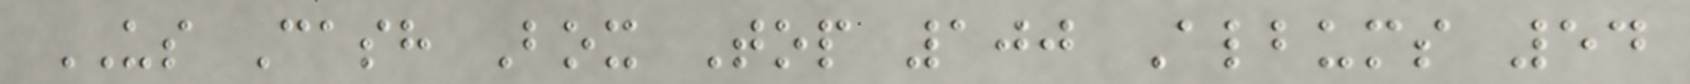US Cash Box Top 100 Albums 54
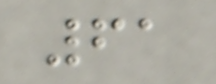61
